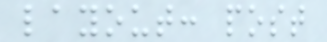layout: post
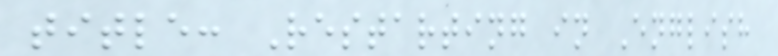title: Restarting in English
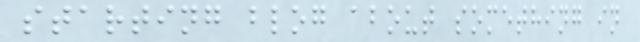starting blog about something in
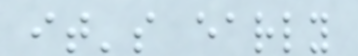it's early
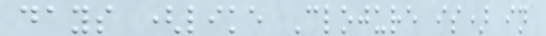days (like Clojure is) in
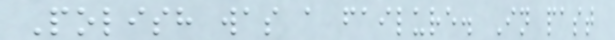Polish was a failure. In past
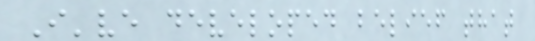I've developed belief that
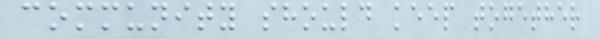community should keep together
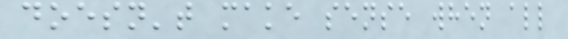doesn't make sense when all
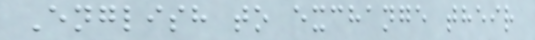English to exchange their
